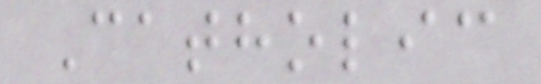Catholic
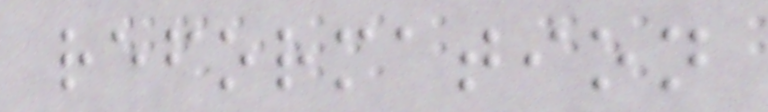reformation
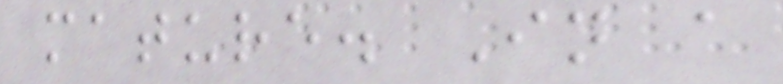mature. In a
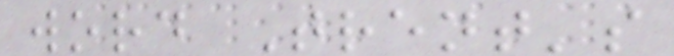word Trent's
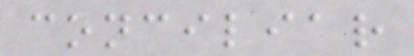conciliar
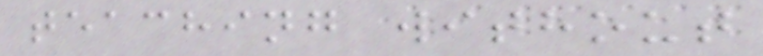teaching without
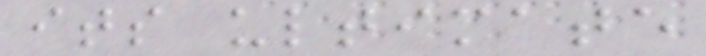its ultimate
